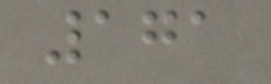171
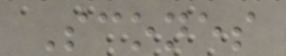Scones
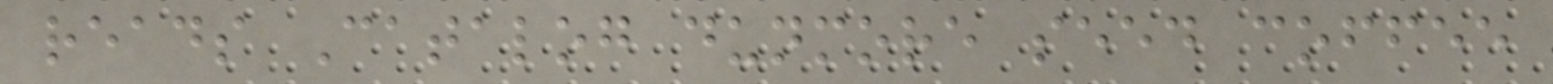reads Catalog dunmore seed coffee
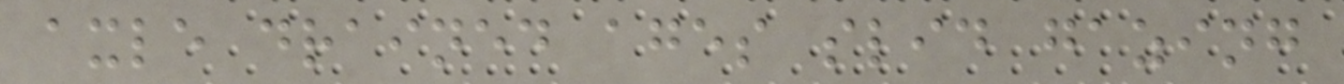axle drained ages slid gazing
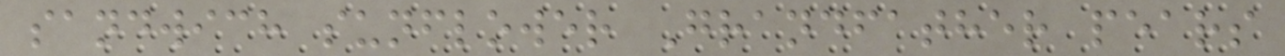sandwich sunflower Grandfather pears
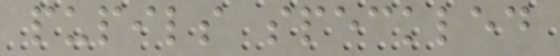pupils speckled
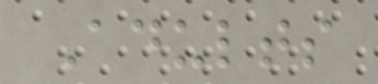Adults
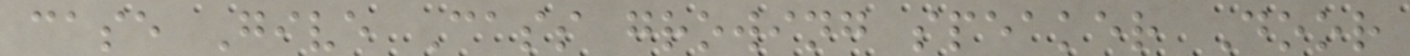case Give Cass growing speaker Door
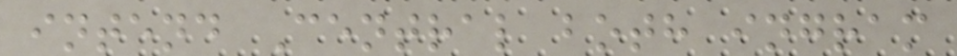intend Central both ingram
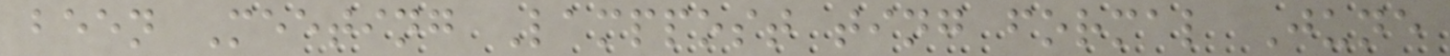been Meeting Lamppost ting formal June
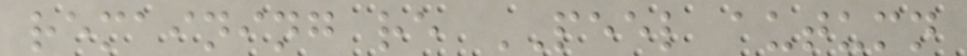remaining re PEEL autumn
